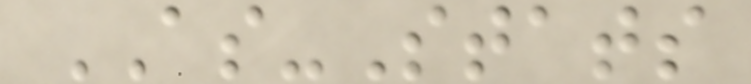AS-Stats
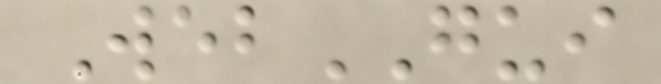WebGUI
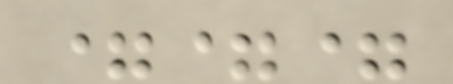===
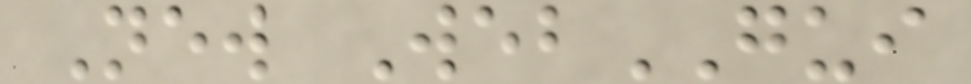New WebGUI
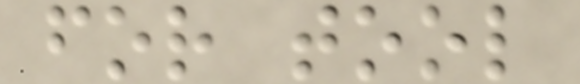for tool
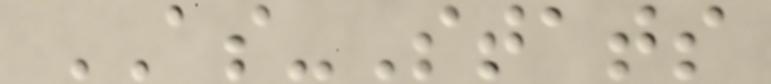AS-Stats
